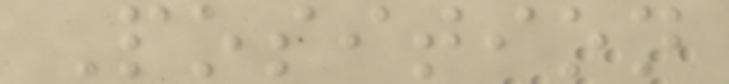Position
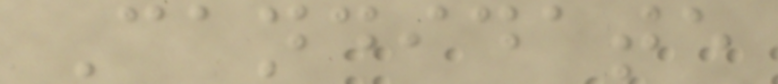Candidate
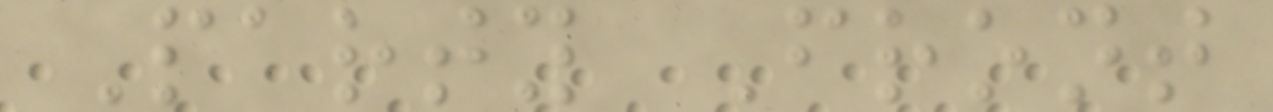Party Front
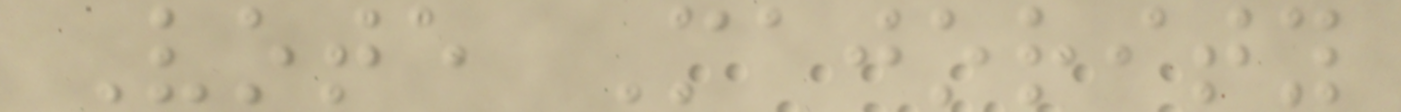Vote Majority
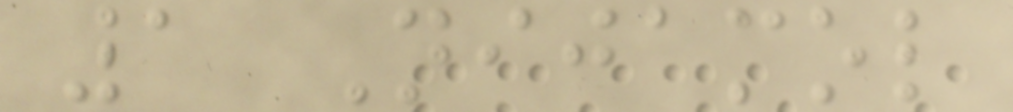1 Nijamol
